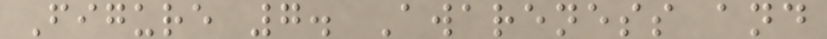Figure 7. Awareness and
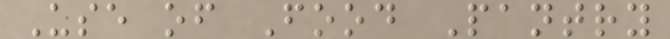Use of Food Pantry
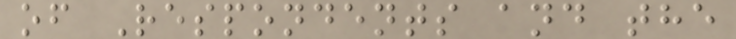of Respondents and the
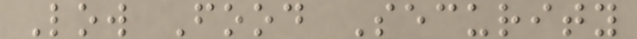Low Food Security
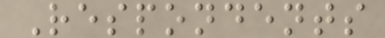Respondents
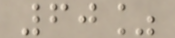60%
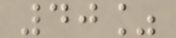40%
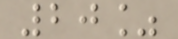20%
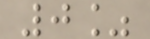0%
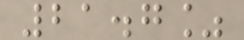21.7%
